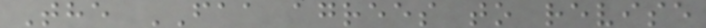The FAA agrees to revise
